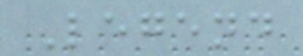Legend
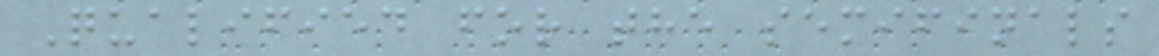Qualified for the semifinals
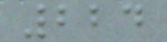224
